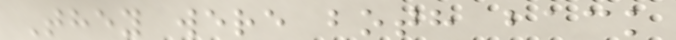They were both back
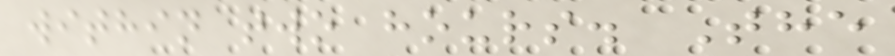within two hours. The
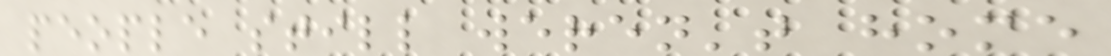people still weren't home
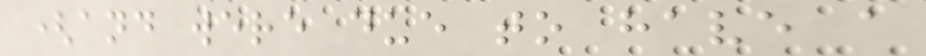(and were due to have a
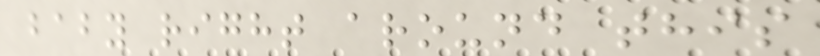baby right around this
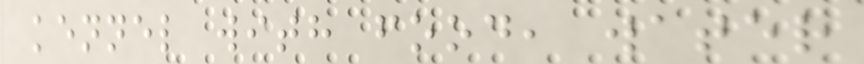kennel with food, water
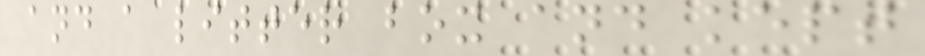and a litter box and kept
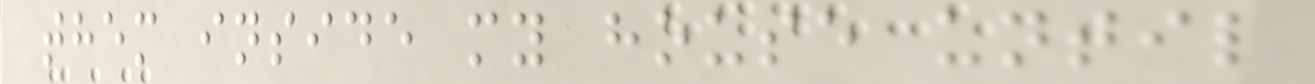them inside my house until
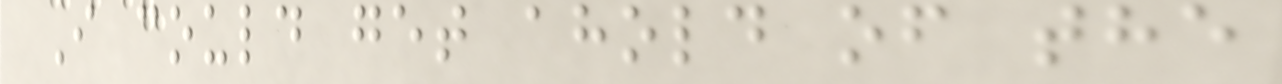I could get ahold of the
